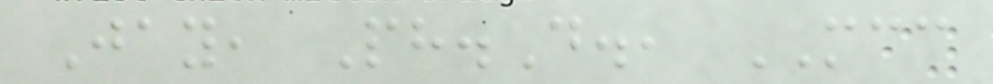Jay, Ph.D., MCC
